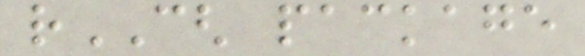rCGH package
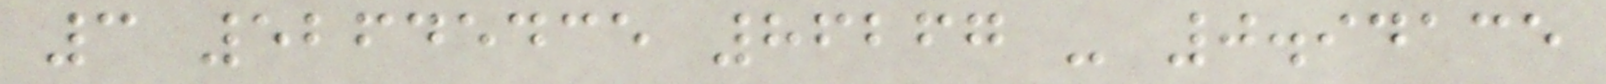3 52645435 86267 - 0.94135
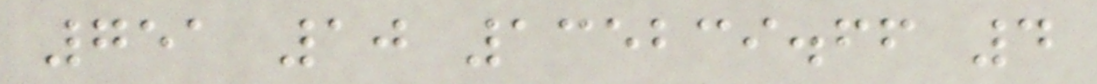751 10 135239.66 4
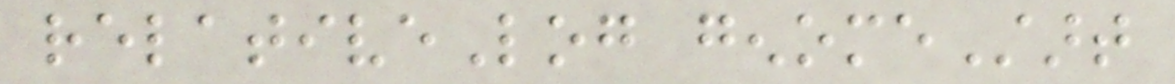relativeLog genomeStart
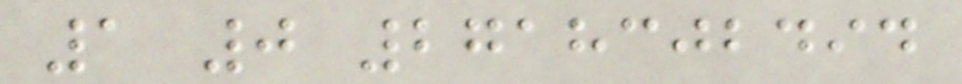1 0 2718302494
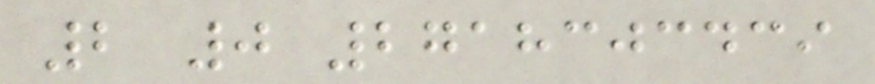2 0 2718303439
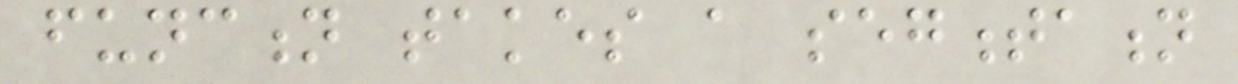function takes a segmentation
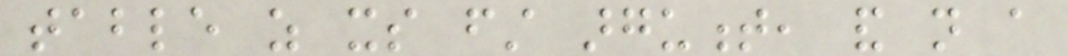table as its first argument, and not a
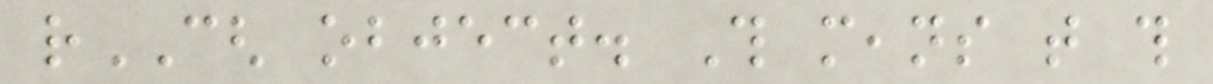rCGH object. This means that this
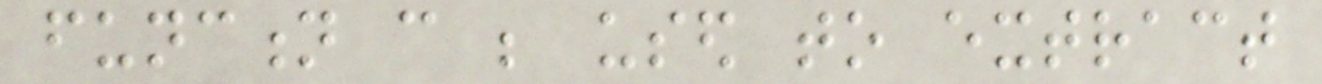function can be used to extract
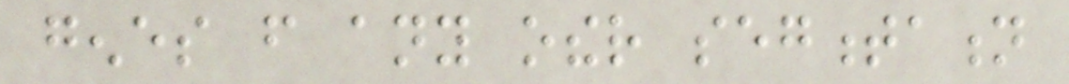genes from any other segmentation
